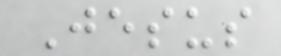Jesus
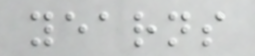yearns
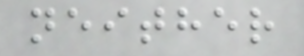neither
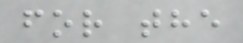for the
